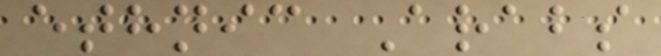ethnic Arabs
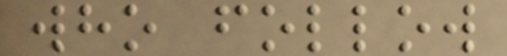who follow
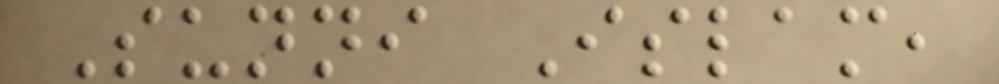Sunni Islam,
